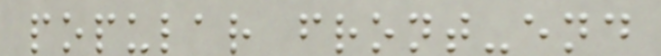popular front-end
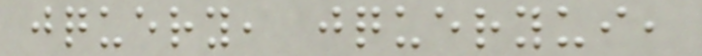jquery, jqueryui,
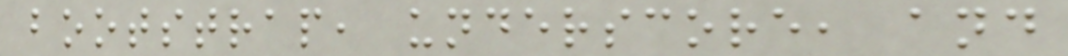bootstrap, underscore, and
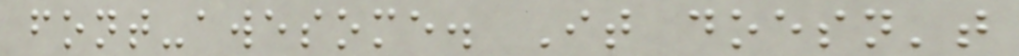font-awesome. It doesn't
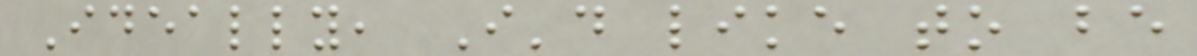Ideally, I'd like to be
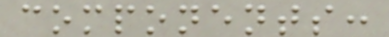components:
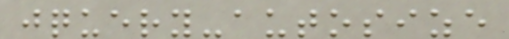jquery-autosize
